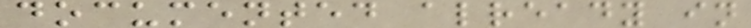documented already in
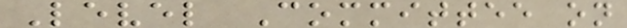Level Committee on
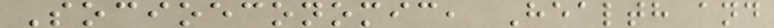Socioeconomic, Health and
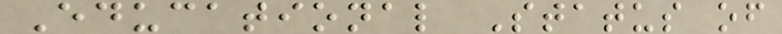Educational Status of
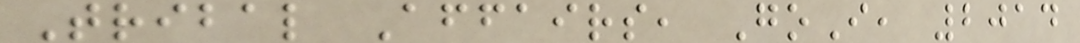Tribal Affairs, GoI, 2014
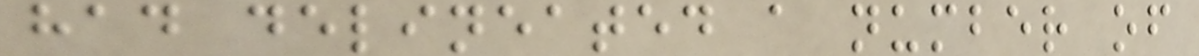had delineated a number of
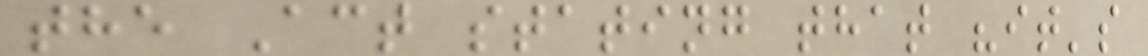the Act stating that "it's
